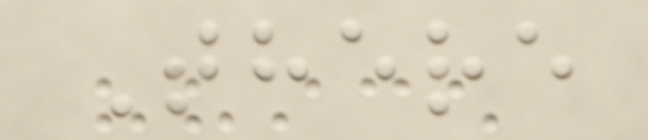There
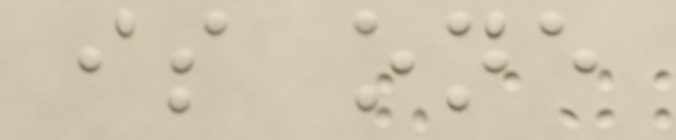is one
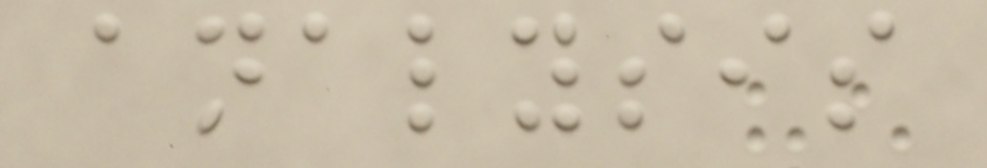analysis
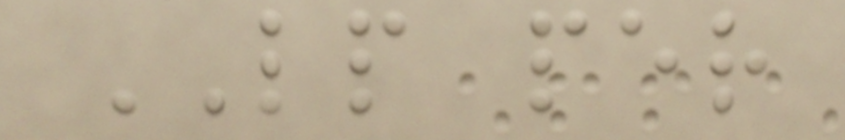LP per
